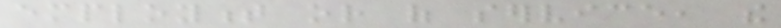employment or of service, the
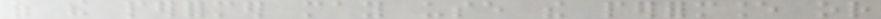of the performer may use the performance or
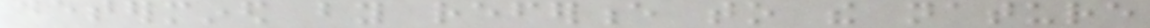determined by reference to the nature
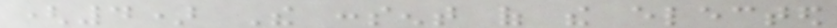(4) The consent of the elected
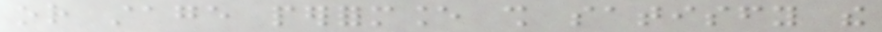or stage performance shall satisfy the
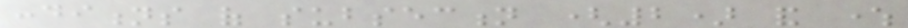conditions of subsection (2) and where
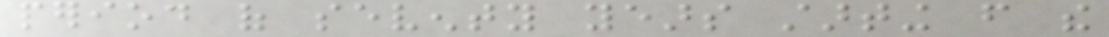period of seventy years starting from the
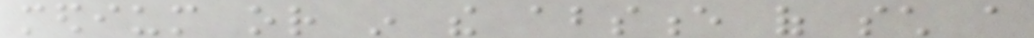medium or in the absence of such a
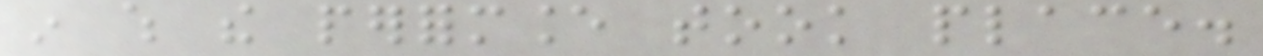in which the performance took place.
